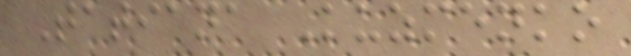Tatiana Kuzmenko
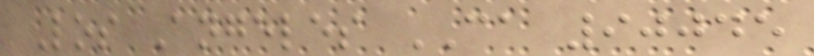Los Angeles CA 90045
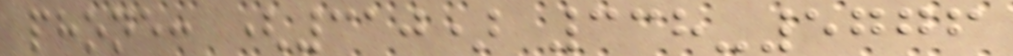phone: (310) 338-5776
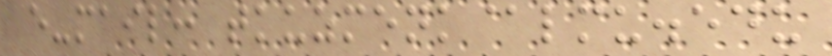e-mail: tkuzmenk@lmu.edu
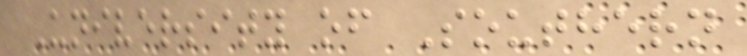University of Southern
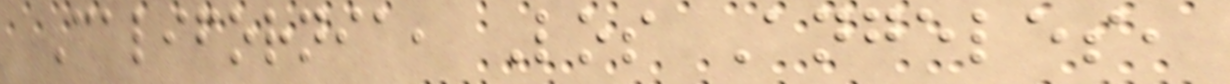California, Los Angeles,
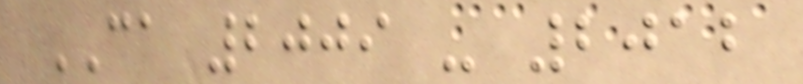CA 2009 - 2012
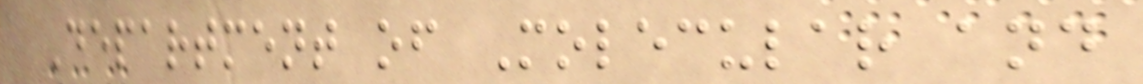Department of Molecular and
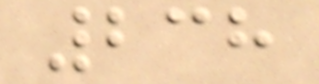238
